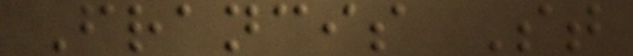Francis St
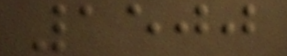1500
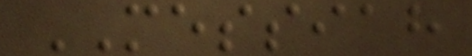MESSIAH
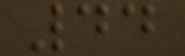44
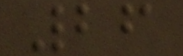26
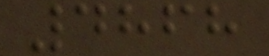4868
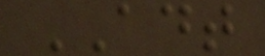ADT
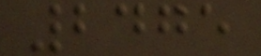2475
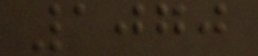1070
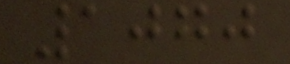1070
